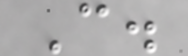C.
